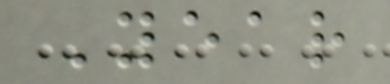Year
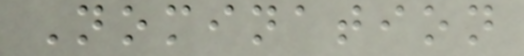Nomination
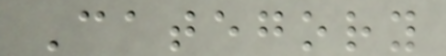Category
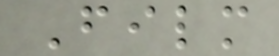Film
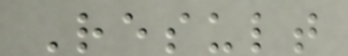Result
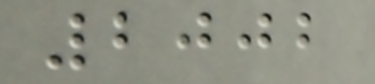2002
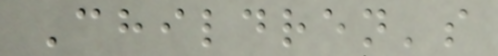Children's
